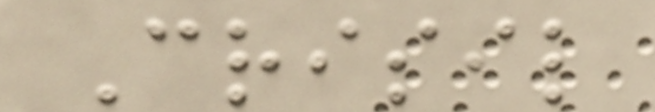Crisil
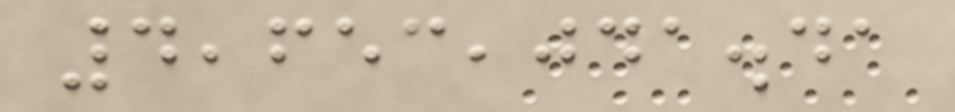4,653,041.41
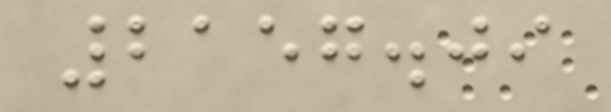2157.09
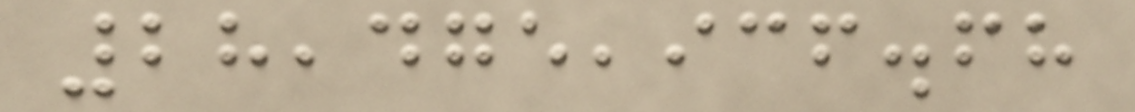28,475,936.68
